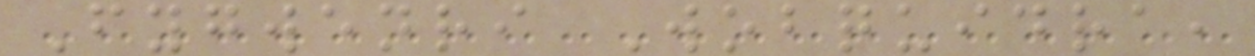Fygwenri Wobquidra,
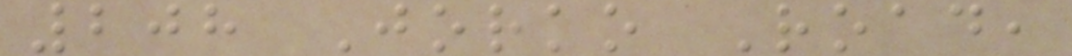208 Jorko Road,
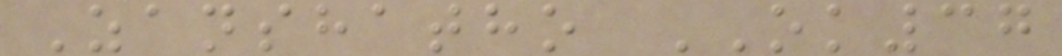Zanshatho OK37
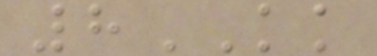8KK
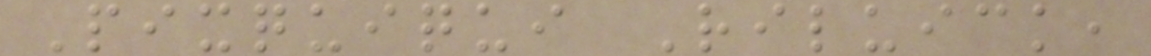Pixquiqui Riluick,
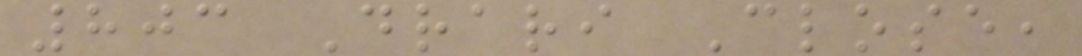803 Drari Close,
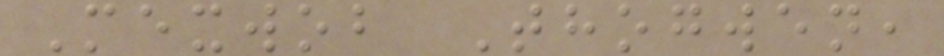Mexwob Thogwen,
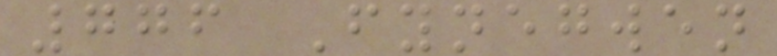776 Fynegwen
